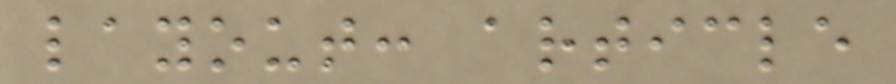layout: article
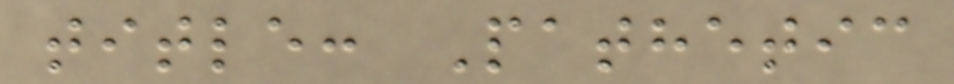title: Pathetic
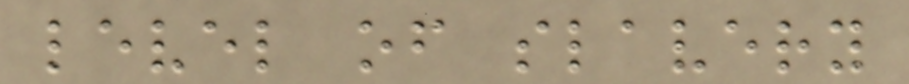level of slavery
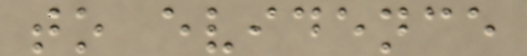to evidence
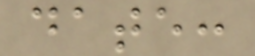date:
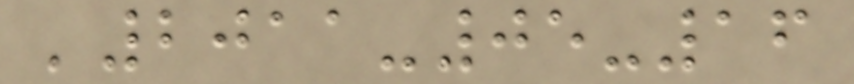'2011-05-16
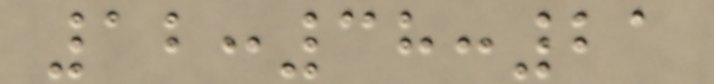12:38:21
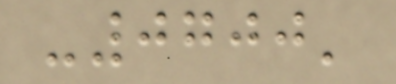-0700'
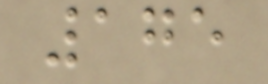175
